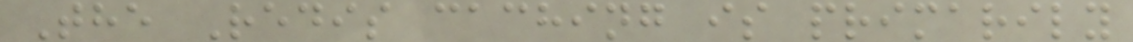The Redis caching is primarily
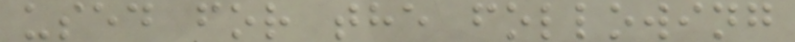used for the following
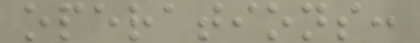operations:
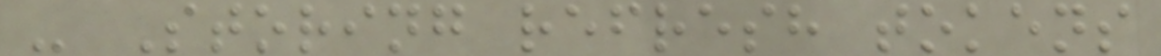- Storing refresh tokens
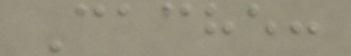Cache:
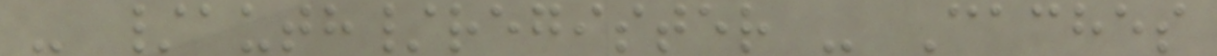- /auth/register - Caches
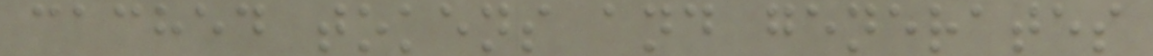cached tokens and generates
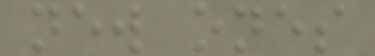new ones
